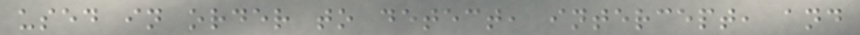used in order to detect, intercept, and
